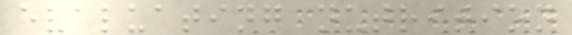evaluating nutrition
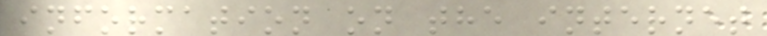information on the internet
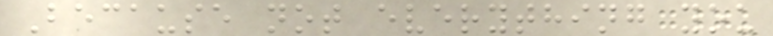Because not everything you
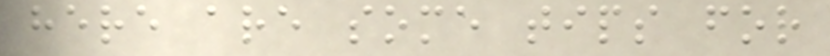here are some tips for
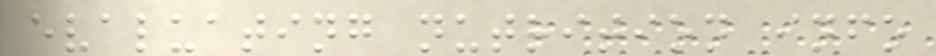evaluating nutrition info
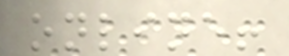online!
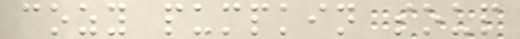cozy pumpkin soup
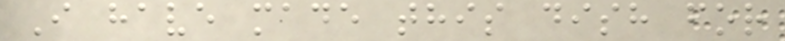I have made this dish for
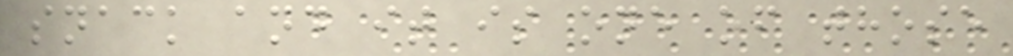snack and it is one of those
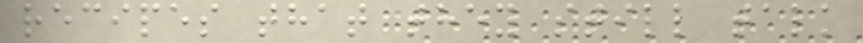recipes that they still talk
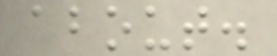about.
